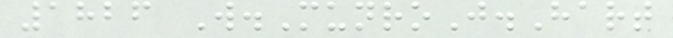1826 W.MunroJ.Hart
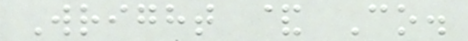Wright & Co.
